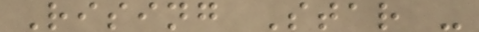Rising Star -
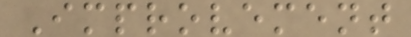Improvement
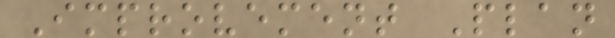Improvement Plan
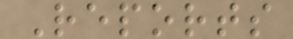Reports
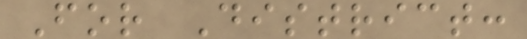For District:
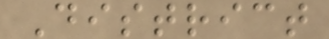District
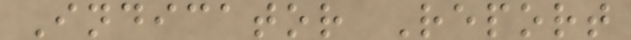Indicator Report
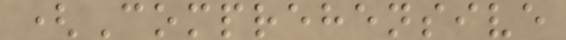(Comprehensive
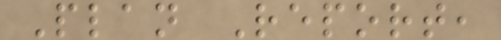Plan Report,
